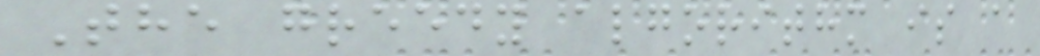The greedy algorithm is a
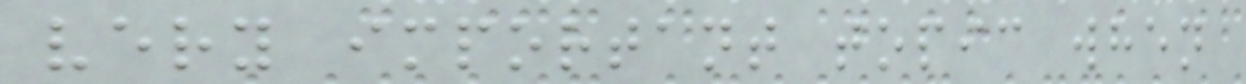very important topic when
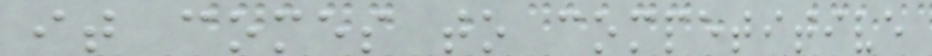it comes to competitive
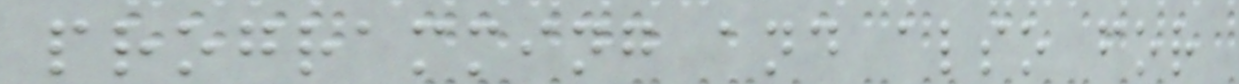programming and also for
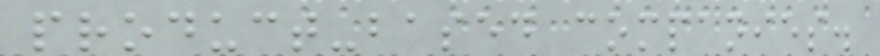product-based companies.
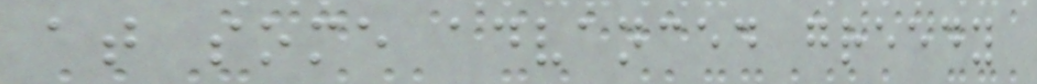at some advanced greedy
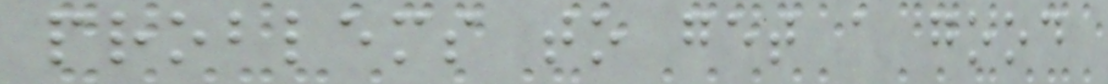problems to get a good
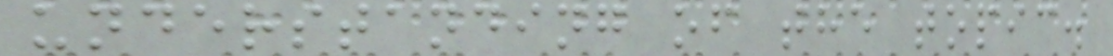understanding of the topic.
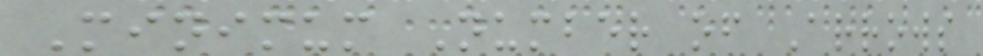Minimum Number of Arrows
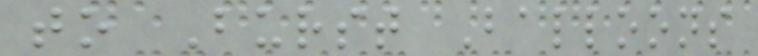to Burst Balloons
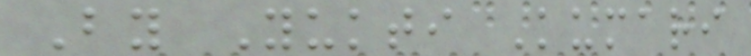By Yukti Kumari
